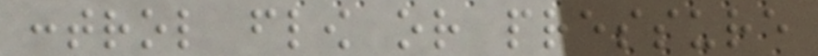control flow or pressure
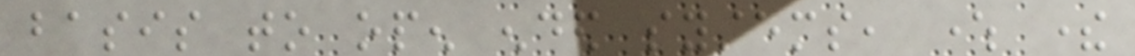basis to open ended systems, where there
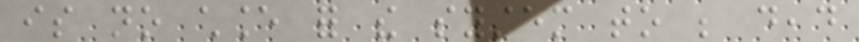is no chance for the system to be dead
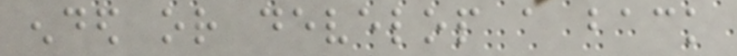ended or develop a back
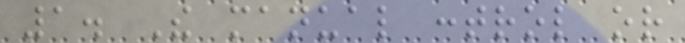1. The manual control or
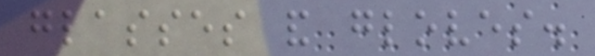glasses and gloves.
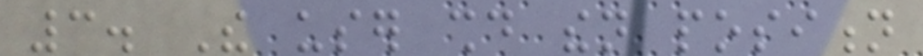3. The user should then position
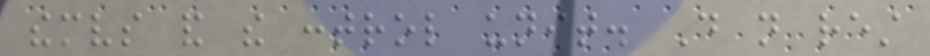themselves and the control unit. Do not rest
